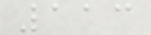113
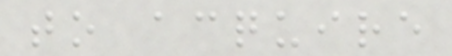to acquire
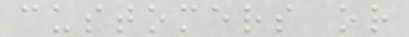customers or
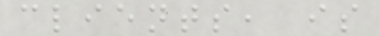clients, is
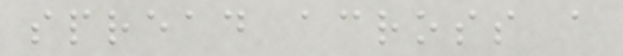spread across a
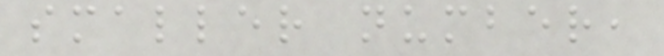smaller number,
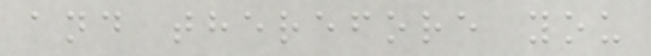and therefore you
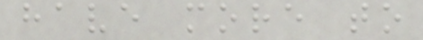have more to
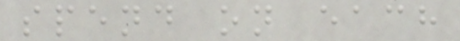spend on each
